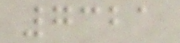7321
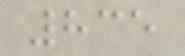835
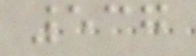537
